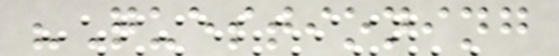"Questioning
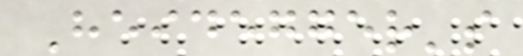Heidegger's
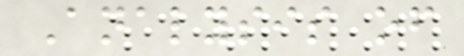Analysis of
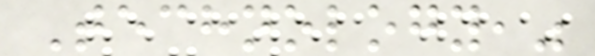Technology,"
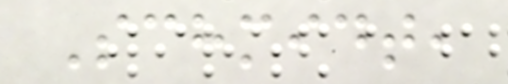Schmidt,
